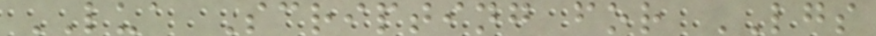LUA Scripting for LGS
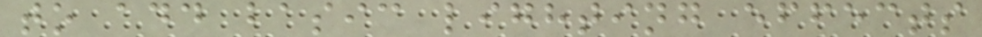to add basic lighting effects
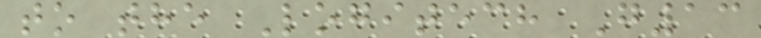to the Logitech G13
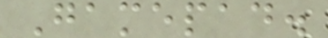Gamepad.
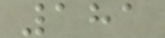181
